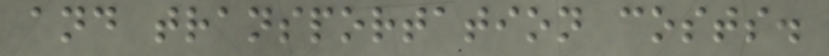and transportation costs.
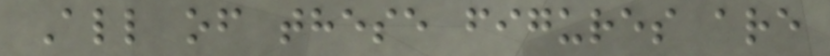All of these figures are
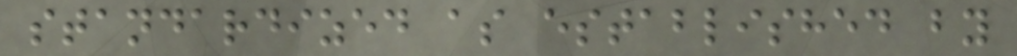standardized as established by
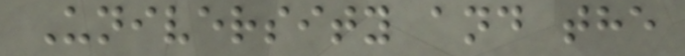University and the
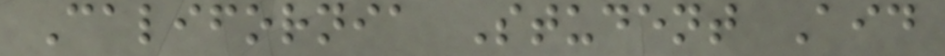California Student Aid
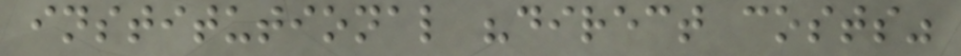institutional "direct costs"
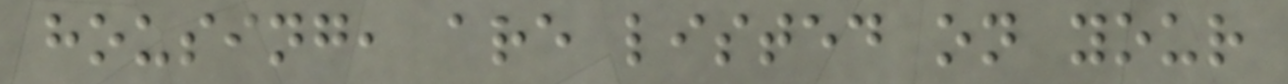housing, are listed on your
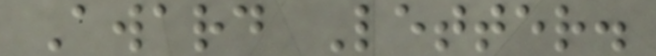Award Letter.
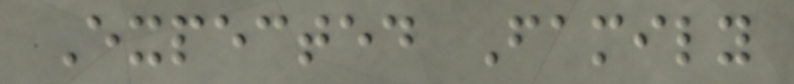Expected Family
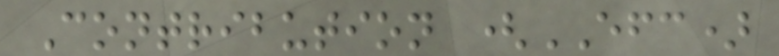Contribution (EFC)
